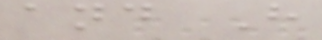and H
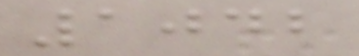1042
